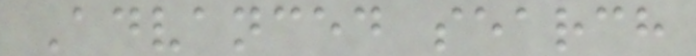Advanced search
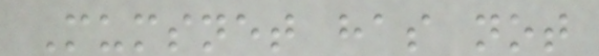Mumsnet has not
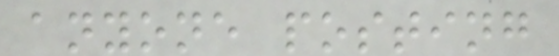anyone posting
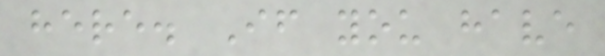here. If you have
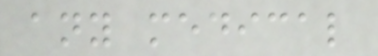any medical
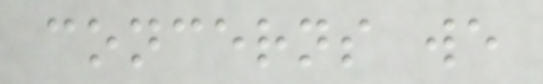concerns we
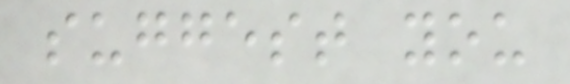suggest you
